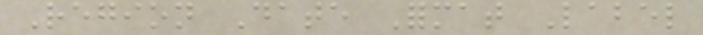Region Date Format Label
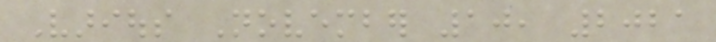Various November 10, 2021
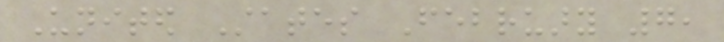United States February 7,
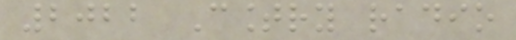2022 Country radio
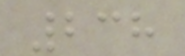238
